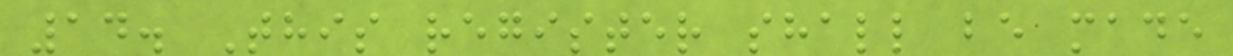14. This register shall be made
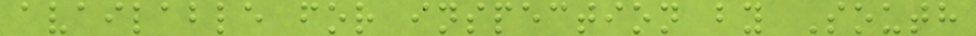available for inspection by South
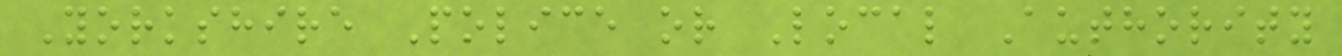Yorkshire Police or Local Authority
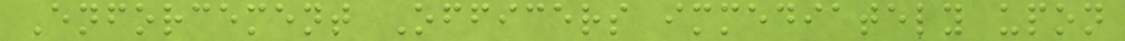Enforcement Officers immediately upon
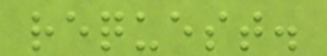request.
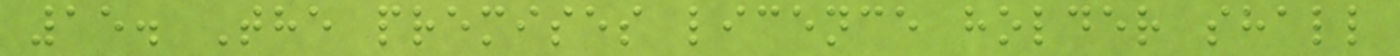15. The premises licence holder shall
